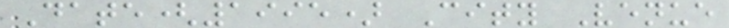Date(1995) City Venue
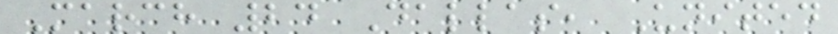March 24 Dallas, United
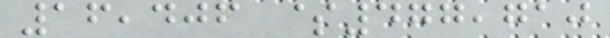16,406 $477,710
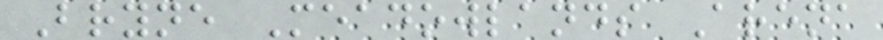Bryne Meadowlands Arena
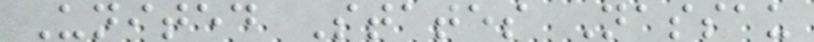United States Nassau
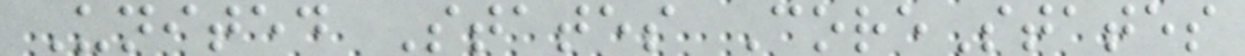United States CoreStates
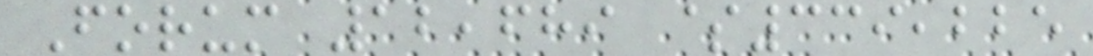Forum 12,689 $339,225
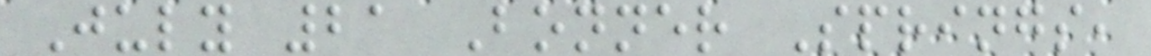July 21 Bonner Springs,
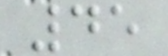45
